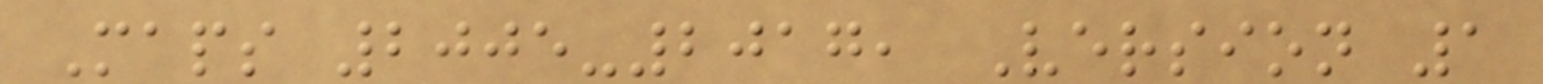Maps 2005-2017, Version 1
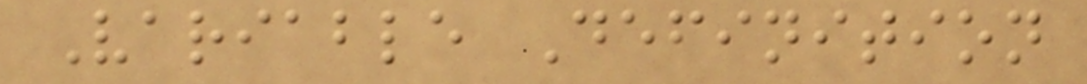Variable Definition
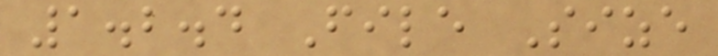1.2.4 File Size
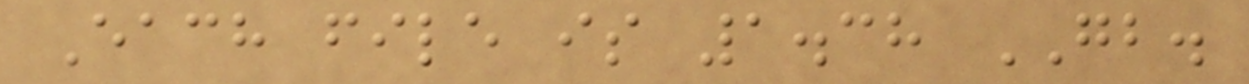Each file is 1.38 GB.
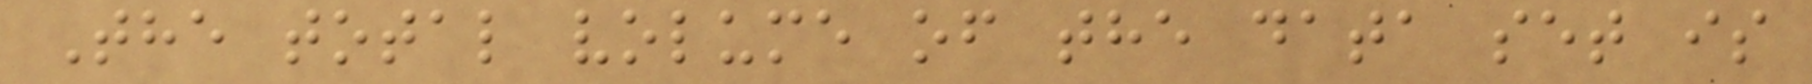The total volume of the data set is
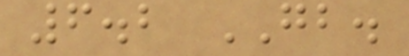6.2 GB.
